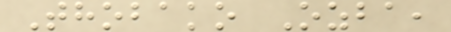Thobako Ozba,
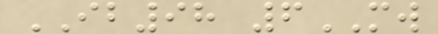IB98 6MW
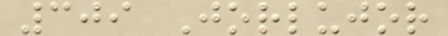309 Jorlujor
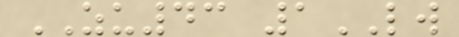ZU43 1LW
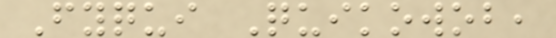Fyqui Quikowob,
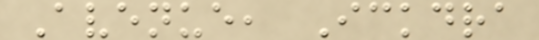Avenue, Ickdra
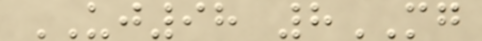UJ98 8MG
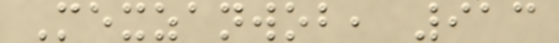Mexzanwob, 913
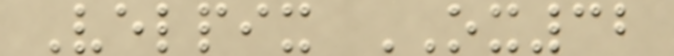Velpix OX32
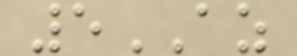5AZ
